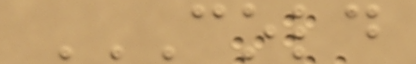COLD
